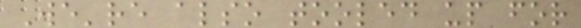We're also tooled up for
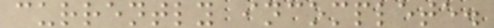currently incomplete.
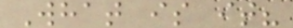What is it?
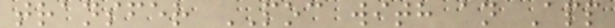transfer POC with an App
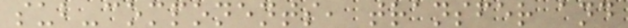sub-components, transfer and
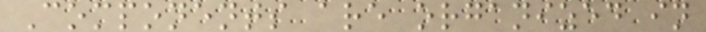Components are organized in
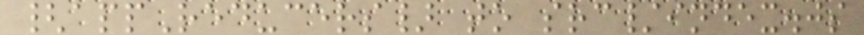{appReducers} to src/index.js
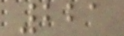221
